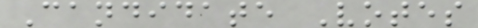Candidate Votes
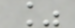%
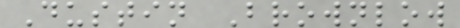Dustin Brownlow
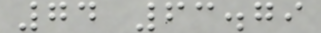74 63.79
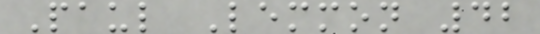Paul Lemmon 42
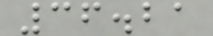36.21
